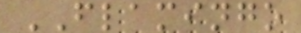FLAMINGO
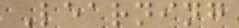Learning
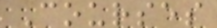Courses
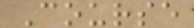Course
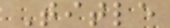Title
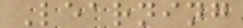Learning
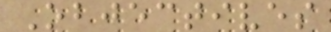Objectives
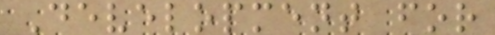Development for
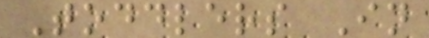Toddlers In
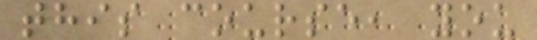this course, you
